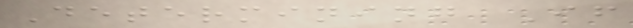Determining If
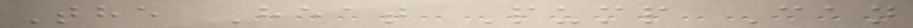The Heat Pump Can
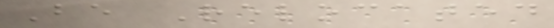Be Relocated
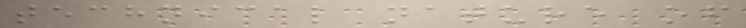technical nature of
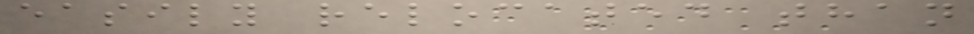easily relocated than
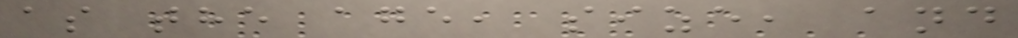as the age, size, and
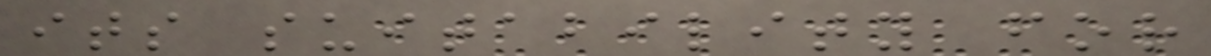its suitability for
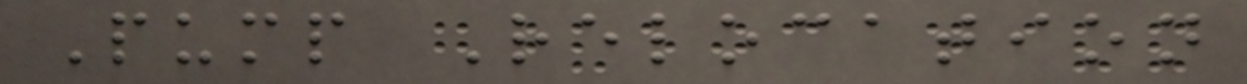Pump Relocation
